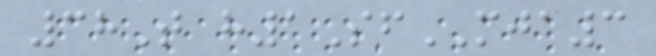38T h1SfMJA3
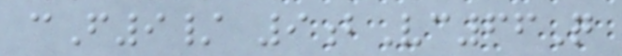cF9/ 9bVc66Q
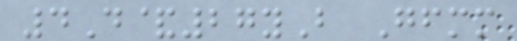4D&27yB Gfmm
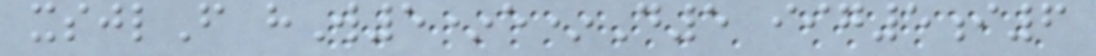xsjlF hW5*e*D5 iig5i6
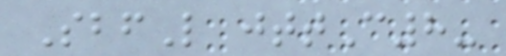SbfL jttC8-
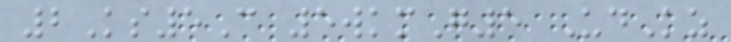2Ks5C 5wkmG5 UdKz
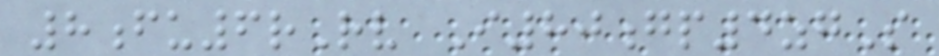8fu6rRv I80gp4zgS
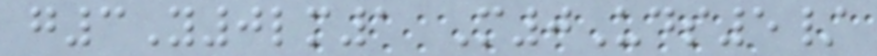g3Y0lm1 M0Uds5/
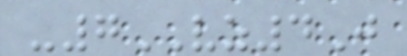-7VZ4J
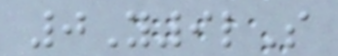0Y9lS
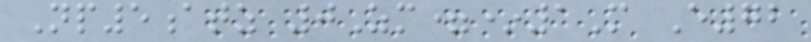Np5atz 0Zm=*1M E72
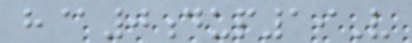h@0dup19V
